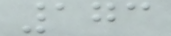173
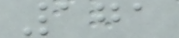171
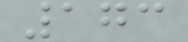173
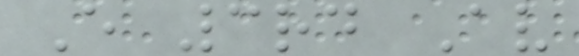E 3rd Av
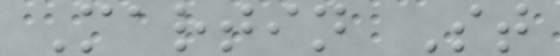Martin St
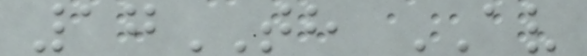17TH AV
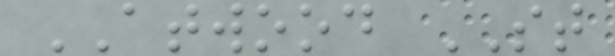ATWOOD ST
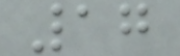17
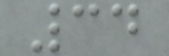34
